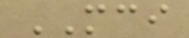MCI
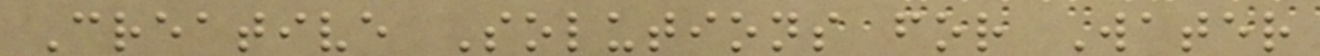Creative Solutions for Water
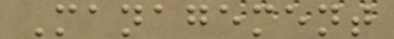Management
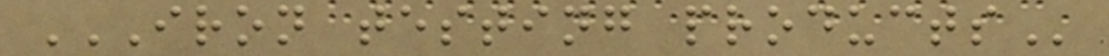IRON TESTING PRODUCTS
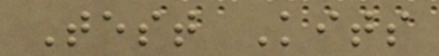Test Kits
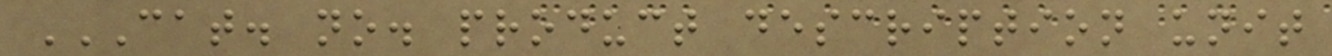CAT. NO. PRODUCT DESCRIPTION UNIT
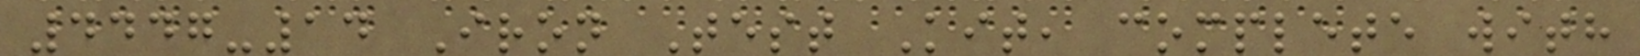4447-14 Iron Test Kit, complete with
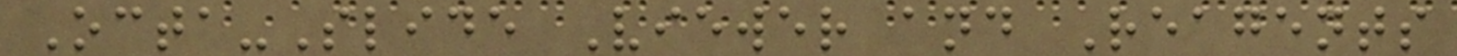Octa-Slide Viewer and Reagents
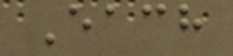Each
